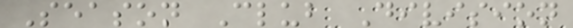Season Club Division
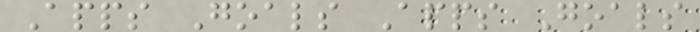Apps Goals Apps Goals
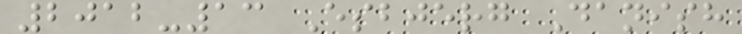2012-13 Esbjerg Danish
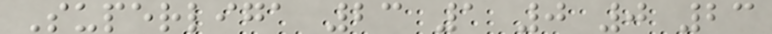Superliga 23 1 0 0 23
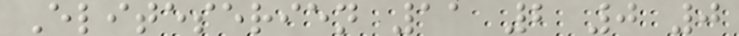Eliteserien 11 2 0 0
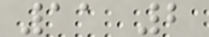11 2
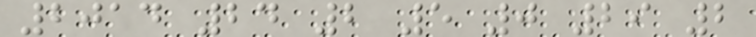2014 24 2 5 0 29 2
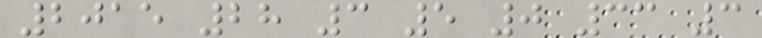2015 28 3 5 0 33 3
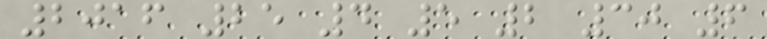2016 25 4 5 2 30 6
